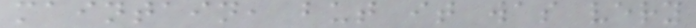maintain, but it was very
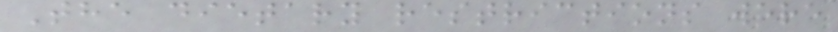The dietary restrictions were
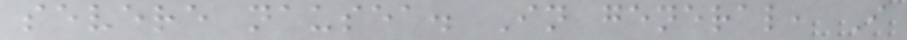severe nausea. In general, I
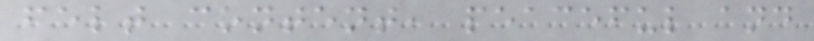felt content, peaceful and
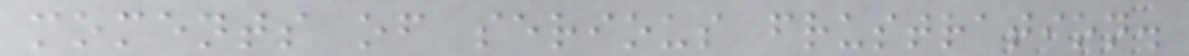moments of serious frustration.
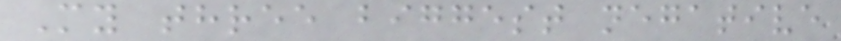My three biggest negative
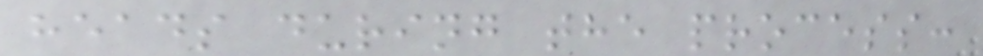heads during the process:
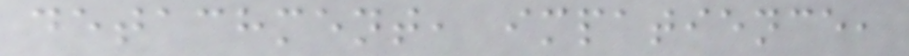detachment, impatience,
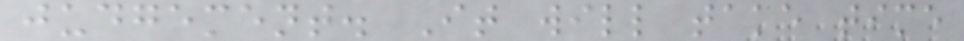judgement. It will take time
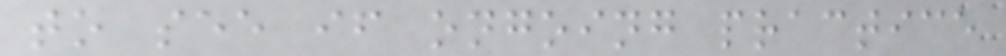to see if ongoing practice
